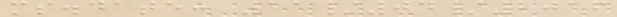ms.date: 11/04/2016
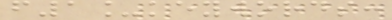f1_keywords:
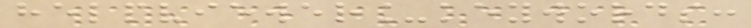helpviewer_keywords:
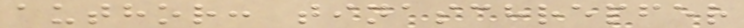author: tinaschrepfer
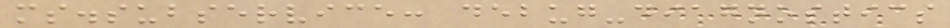ms.subservice: debug-diagnostics
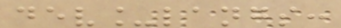dev_langs:
